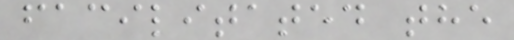facilitated the
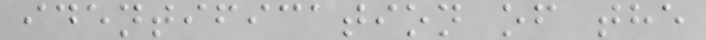identification of the
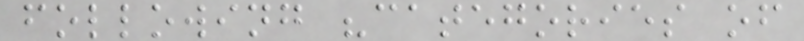following "categories of
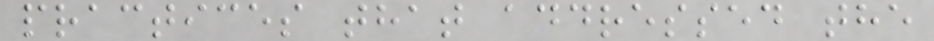practices that addressed the
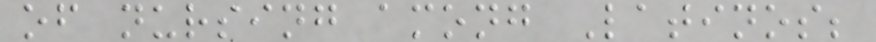of nursing among Latinos;
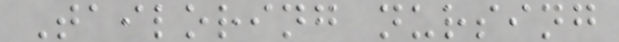Tailoring nursing
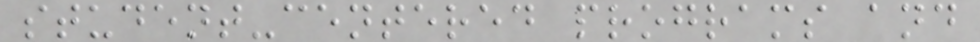student-centered programs and
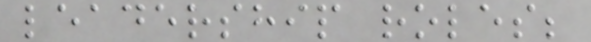leadership roles;
